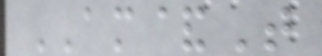AM&T
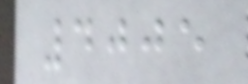4005
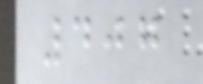407
